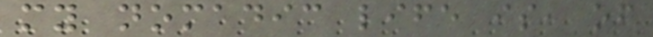my nomadic life is, of
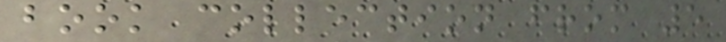book collection from 5
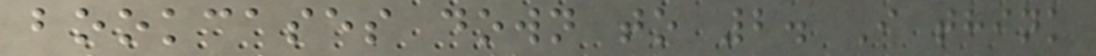bookcases down to 2. I think
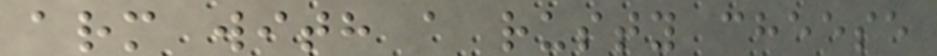arm with a rusty cheese
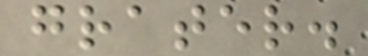grater.
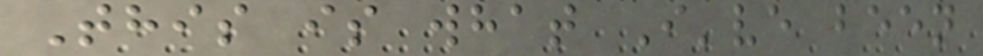This is what I've been
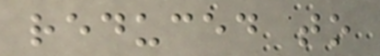reduced to
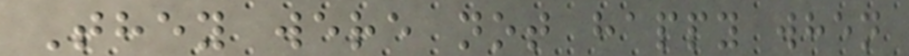They were not happy when
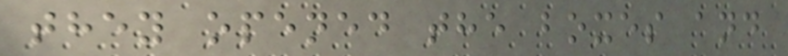they opened the boxes and
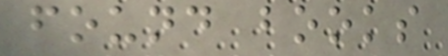found books
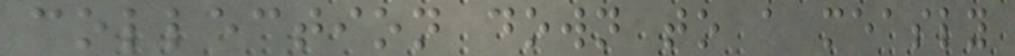collection down to a measly
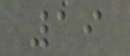19
